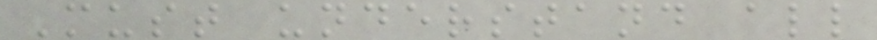Must understand all
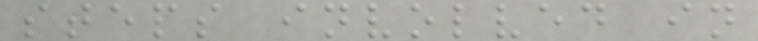steps involved in
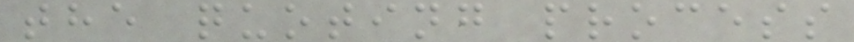the quoting process
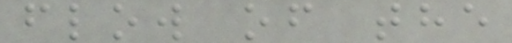flow of the
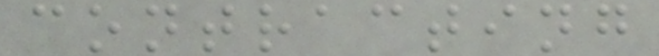contracting
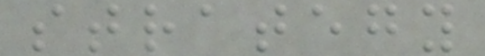strategy
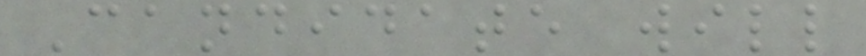Candidate will
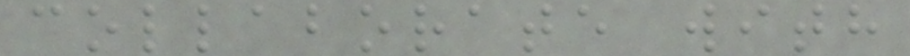collaborate with
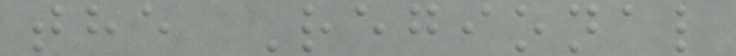the Regional
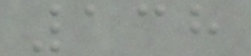138
